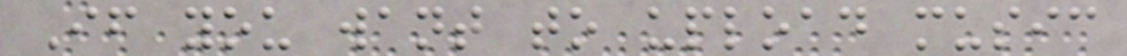If you want to upload music
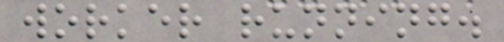worker running.
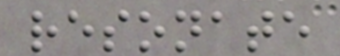resonate
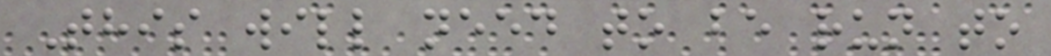This will need to be run to
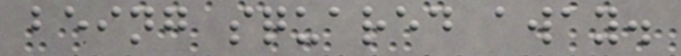being squared away.
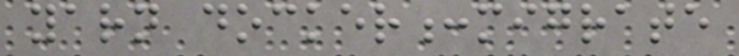yarn docker:migrate
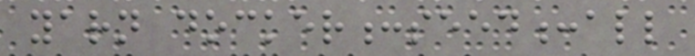yarn docker:seed:all
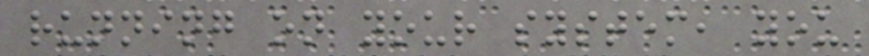running on your system, you
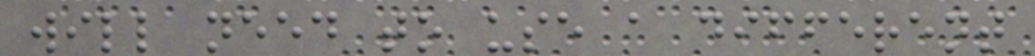will need to use a different
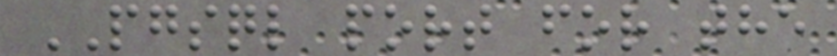PGSQL port for the
